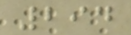294
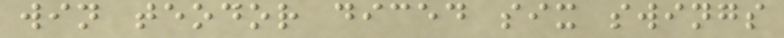win teodor diced six swings
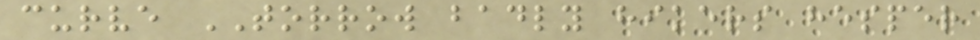curve TORROW badly hikers hesper
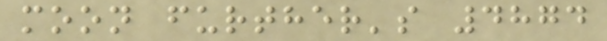moon further's 4874
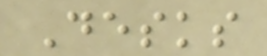Desks
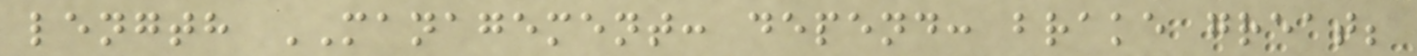length MANAGEMENT: depend: brake great;
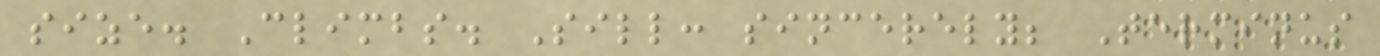size. Climbs. Sill: sincerely; Terminus
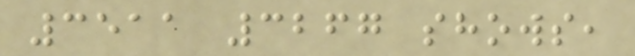3511 3267 shows,
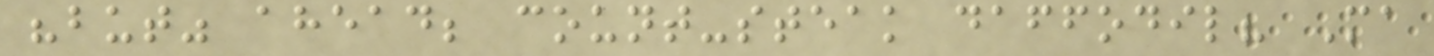"but" ahead; count-steak daffodil? Ma
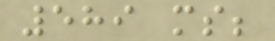589 ms;
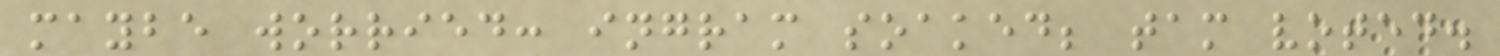maybe worried: ingram soaked; tam voted.
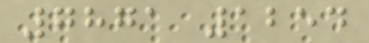7871 1254
